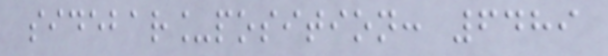sidebar_position: 6489
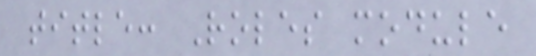title: Roles module
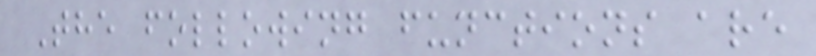The following functions are
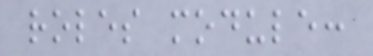roles module:
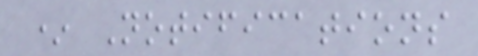* Notifications
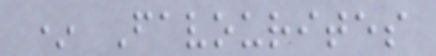* Favourites
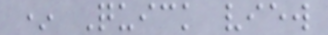* Quick view
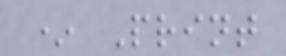* Print
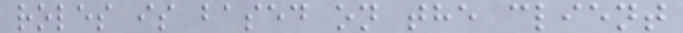roles is based on the client
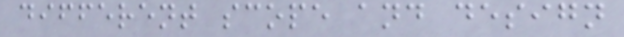different scope and design
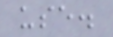use.
